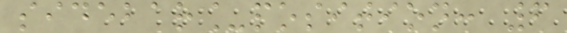sidebar_position: 6
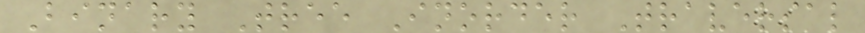Binary Tree Inorder Traversal
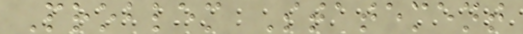Problem Statement
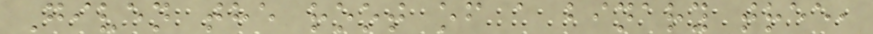Given the root of a binary tree,
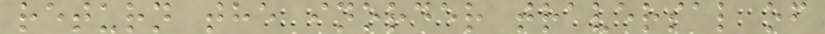return the inorder traversal of
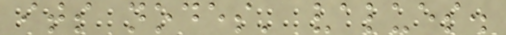its nodes' values.
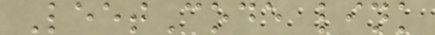LeetCode link
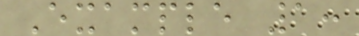Example 1:
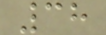38
